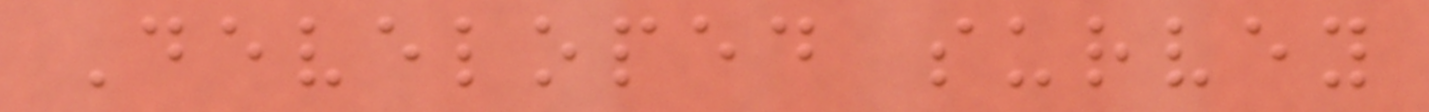Developed survey
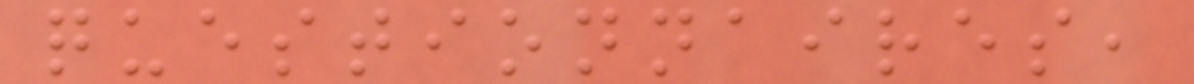questionnaires,
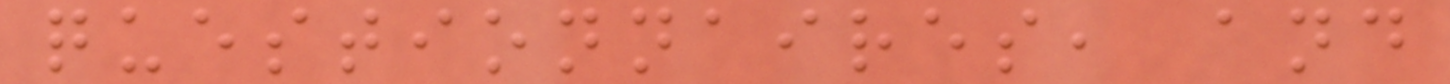questionnaires, and
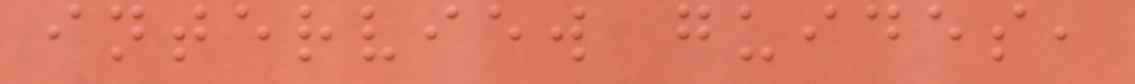interview guides,
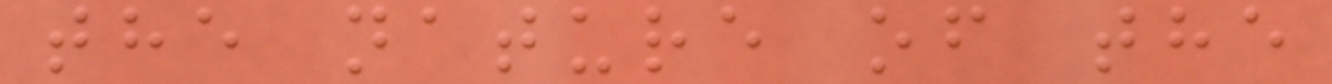the nature of the
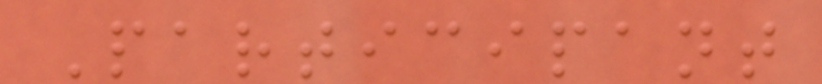Participant
